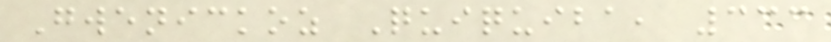Gwenickoz Quiquiba, 333
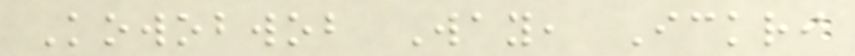Kowobwob Way, Ickri
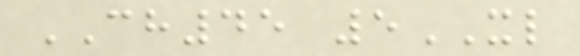CH45 5XL
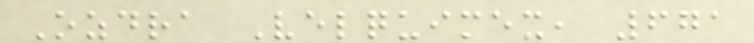Ozdra Velquimex, 671
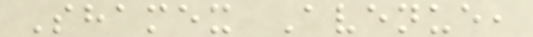Shamex Avenue,
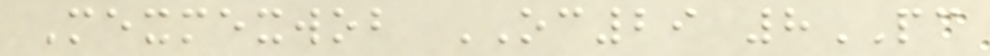Mexmexwob OC29 8PC
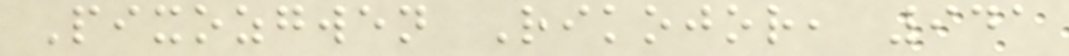Pixozgwen Rikojor, 941
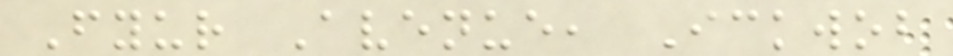Fyur Avenue, Ickwob
